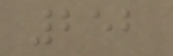252
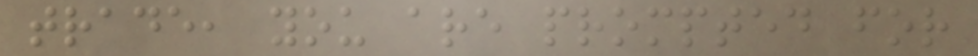trade, you are prompted for
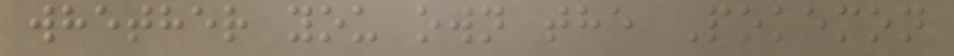whether you own the Pokemon
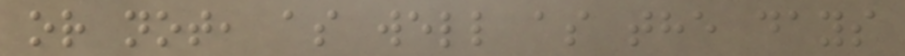or not, as well as the days
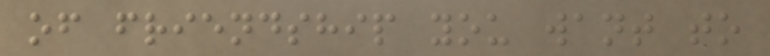of friendship you want to
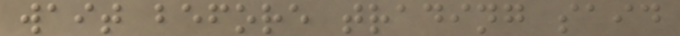wait before trading said
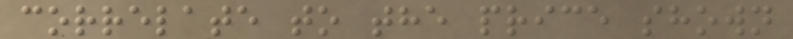correlate to the price shown
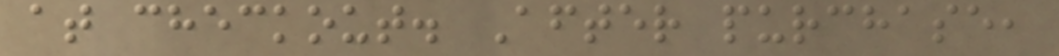at checkout. After purchase,
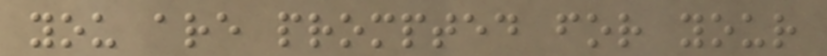you are prompted for your
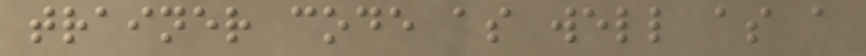trainer code as well as a
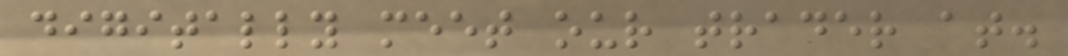digitally meet our trader at.
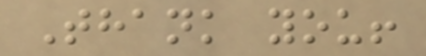Thank you!
